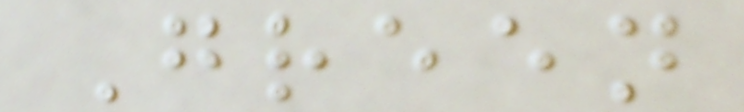Green
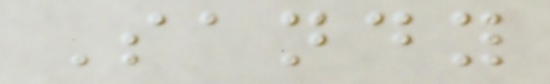Sandy
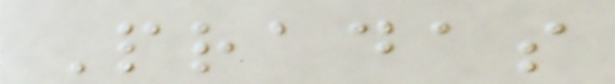Pradas
